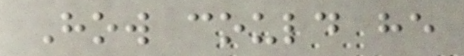How could he
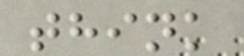think
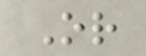Or
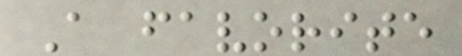A favorite
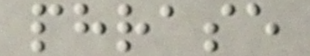phrase
